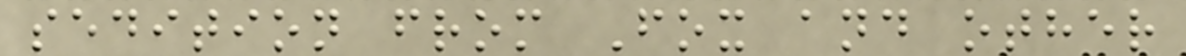sedition from Fox and other
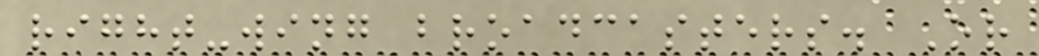right-wing broadcasters. Or
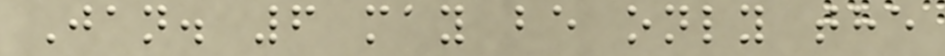Jan. 6 may be only the
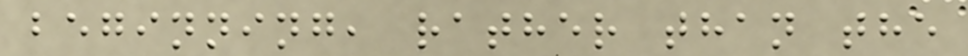beginning, rather than the
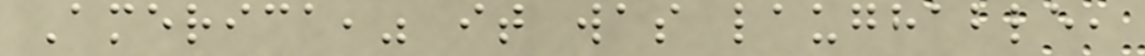America," it was laughable,
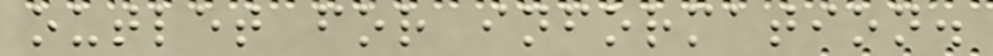outlet for information.
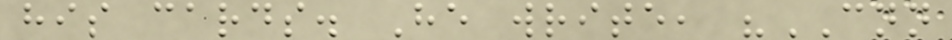his cards. He write, "CNN
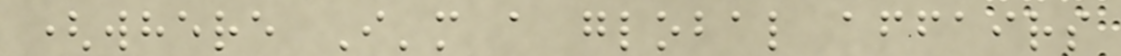(where I'm a global affairs
